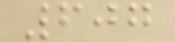607
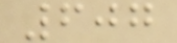607
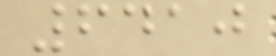6410
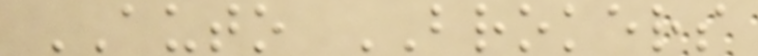AUTO BROKERS
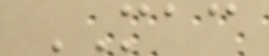MAC
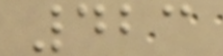423
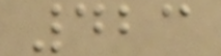423
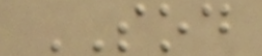SOD
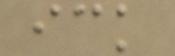ick
